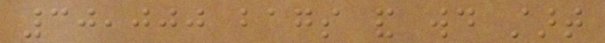30,000 bags and would start
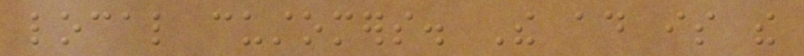local customers. The ad is the
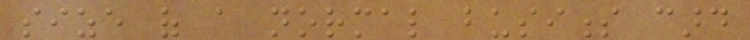size of a normal business card
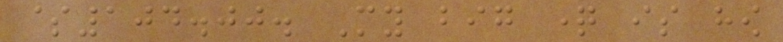$104.00. My big question is how
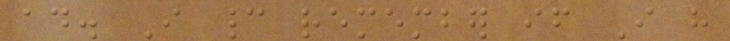ad. I cannot remember if I have
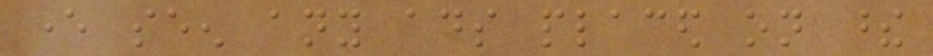ever seen any ads placed on these
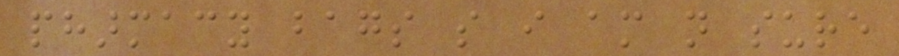pharmacy bags so i am not sure
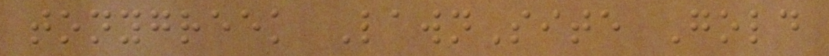tonygreek LawnSite Gold
